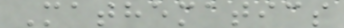Mathematics
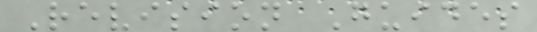Revision Guides
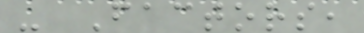- Factors,
